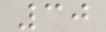30
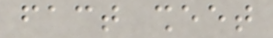fact sheet
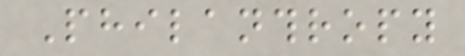Philanthropy
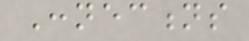Connections
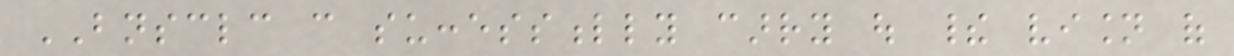BNSCLC can successfully carry out their vision of
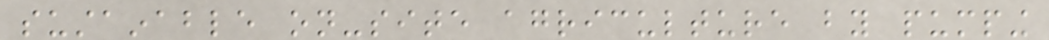sustainable on-site agriculture by pumping
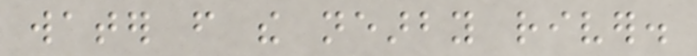water from the nearby river.
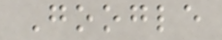Google
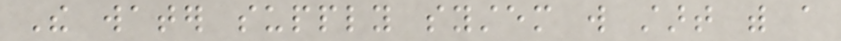The water supply system will start with a
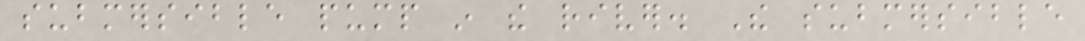submersible pump in the river. The submersible
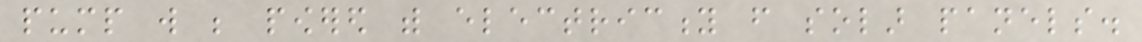pump will be powered with electricity from solar panels.
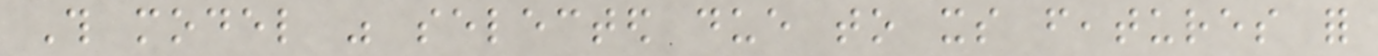This model was selected due to its features for
